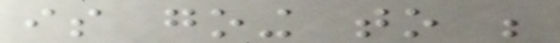is going to be
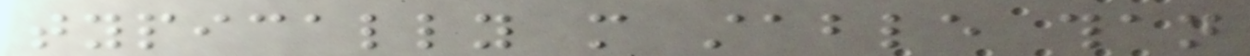typically more stable than
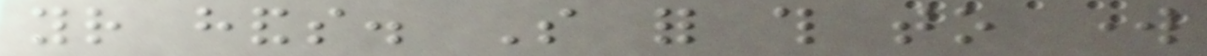your hands. So for this to work
